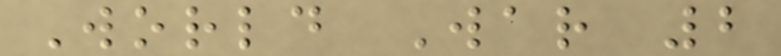World War 2
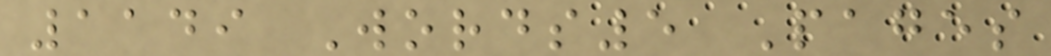1149 Words5 Pages
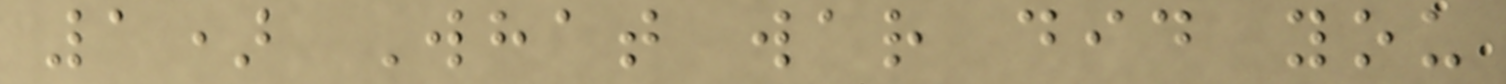1) What war did you
